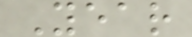Year
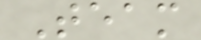Team
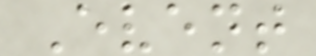Event
